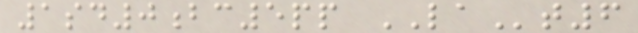1sd0bc5pp LAt6
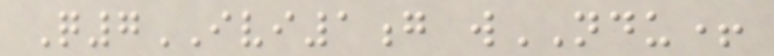Q7IVI1g wNDU+
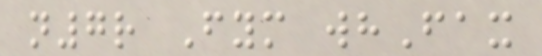n7r Fym whFax
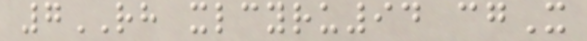7RH xlcyru94 cgX
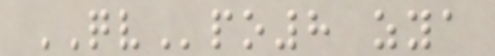QVpo8 zya
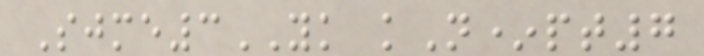Sjme3YK kN*pt7
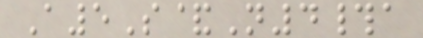A5S&N4#a
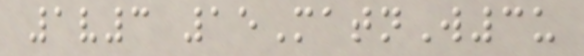1v3 15MatnW3u
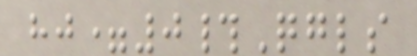hj=0#Qgls
